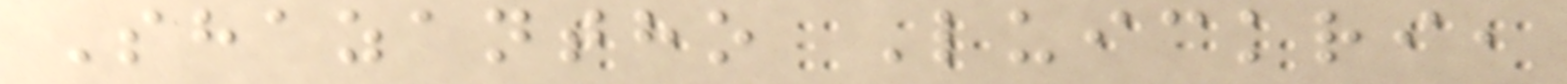Shazantho Luickri,
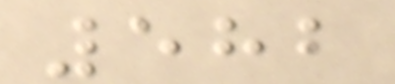582
